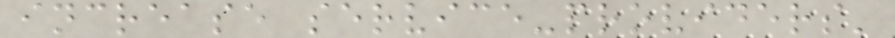increase service-providers'
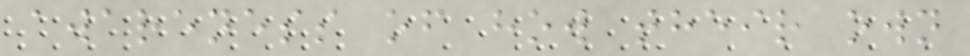awareness of how their own
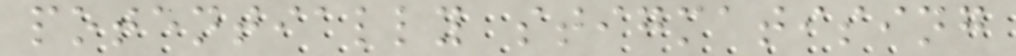potentially stigmatising
